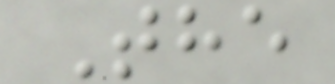The
